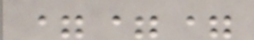===
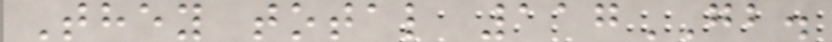They total 117GB.
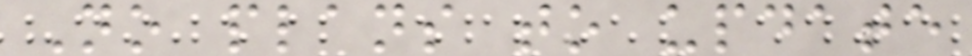No plans to update
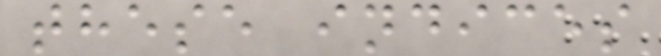these indices
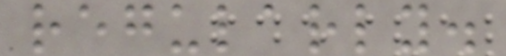regularly.
